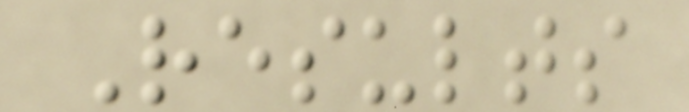Results
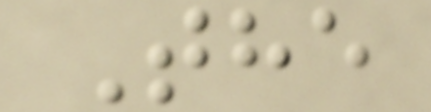The
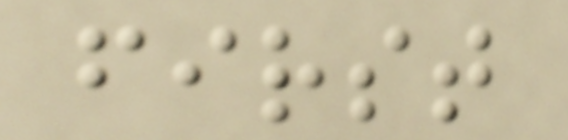first
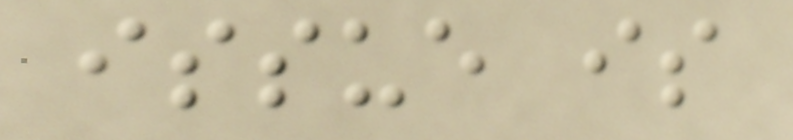issue is
